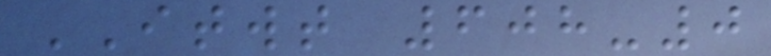ITWT 608-0
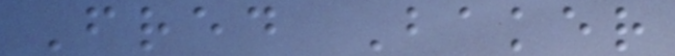Fred Baker
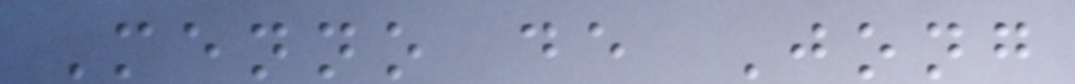Menno de Jong
